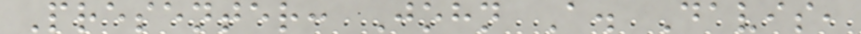Presenter: John A. Davis,
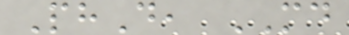PhD, MD
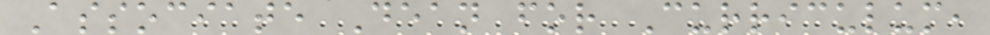Associate Dean for Curriculum,
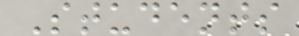Students
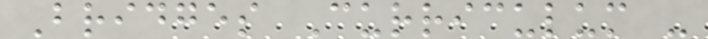Bridges Curriculum -
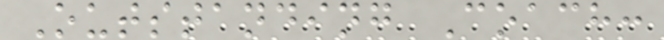Outstanding Coach:
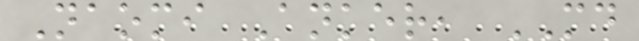Naomi Anker, MD
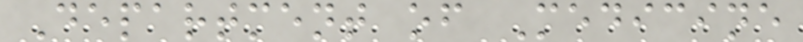Department of Medicine
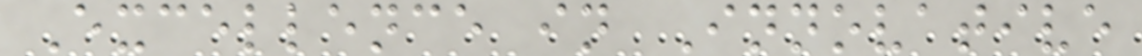Excellence in Innovative
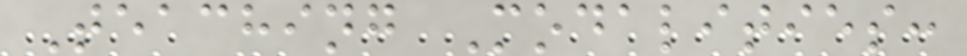Teaching Modalities:
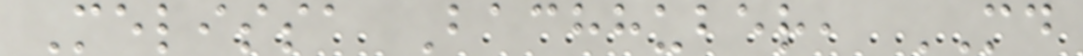Melissa Bachhuber, MD
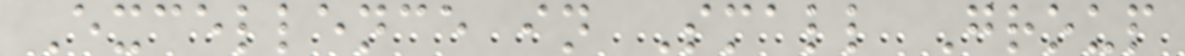Excellence in Small Group
